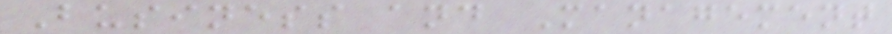Business and Management
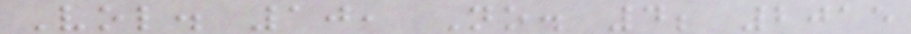Vol. 10, No. 4; 2015
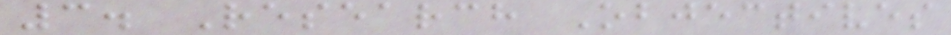3. Research Objectives
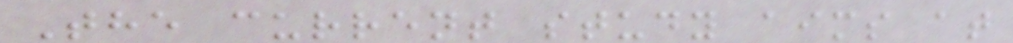The current study aims at
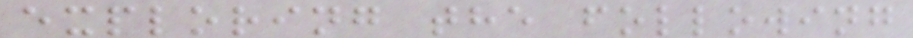exploring the following
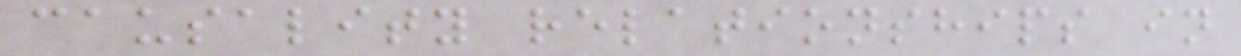causality relationships in
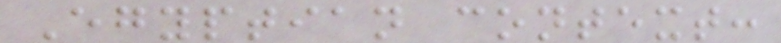Egyptian context:
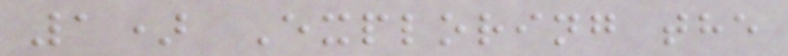1) Exploring the
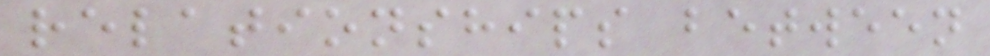relationships between
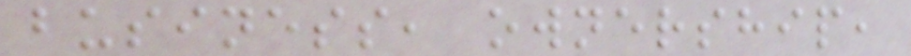business, ownership,
